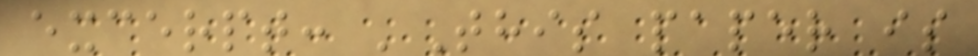excerpt: 'This paper is
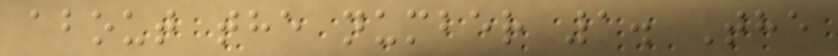about the number 1. The
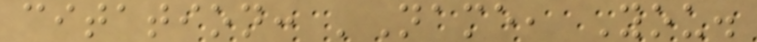citation: 'Name, You.
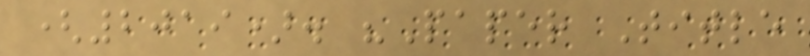(2019). "Paper Title
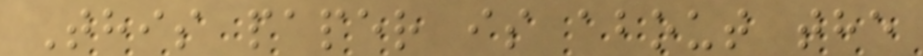This paper is about the
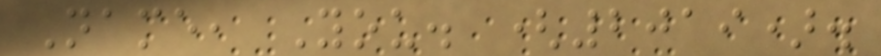Name, You. (2019).
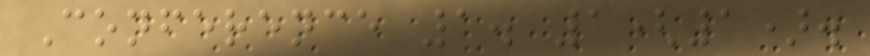Conference 1. 1(1).
